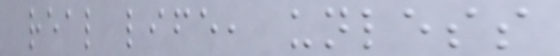real life, unless
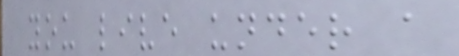you live under a
